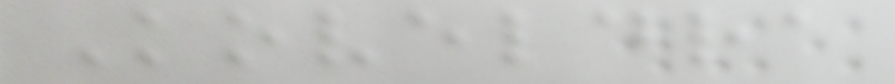Koveldra
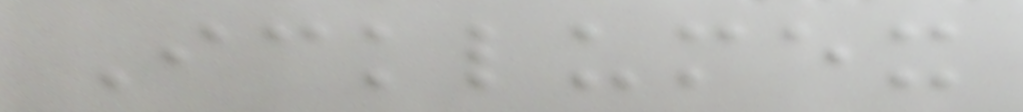Icklumex
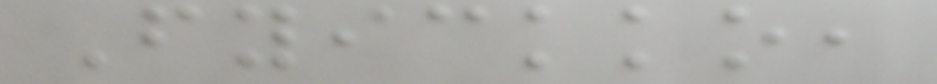Fyickko,
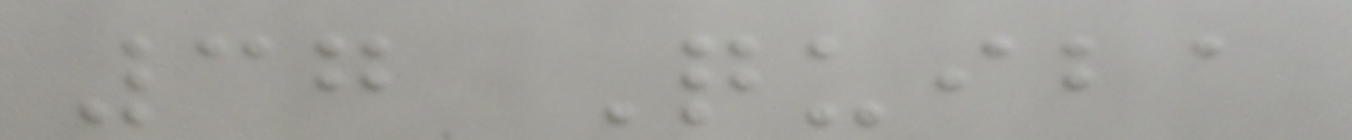37 Quiba
